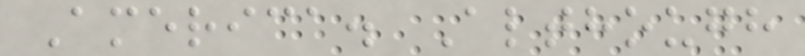America. Although
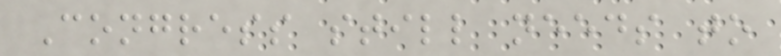Congress still needs to
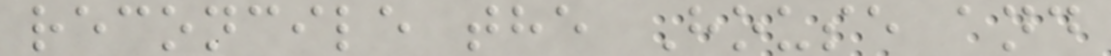reconcile the House and
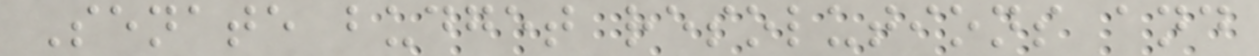Senate budget resolutions and
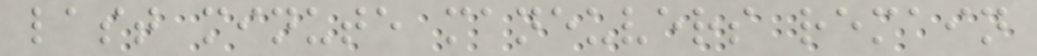last minute maneuvers remain
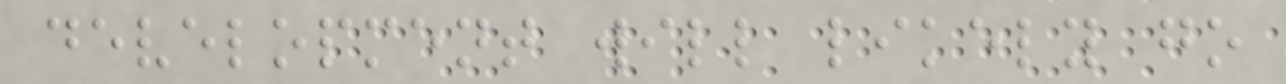development will likely go
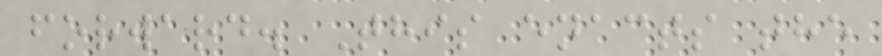forward. This enacts the
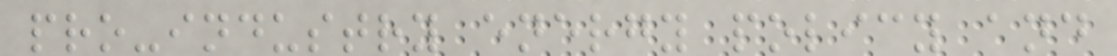pro-industry energy policy and
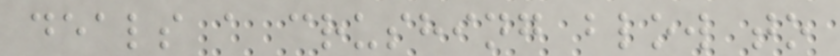deals a crushing blow to
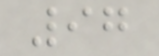97
